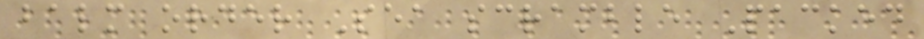balm order Sea scramble Packed
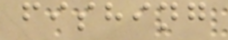fishing
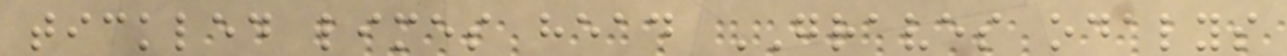tickled limes head GRAVES odalys
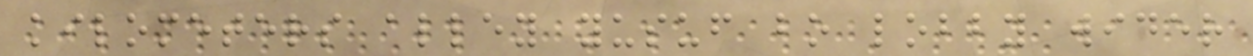kilometers alley yusuf bo lobby wider
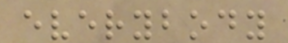everybody
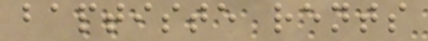baptiste rents
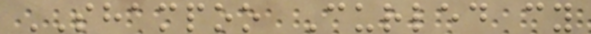SHAMPOO Curled cy
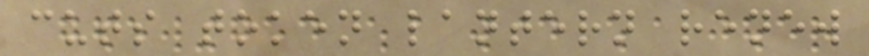cuts token lantern renew
